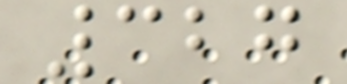327
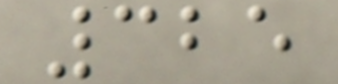325
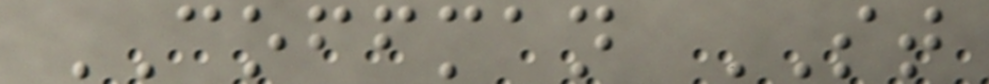COFFMAN ST
